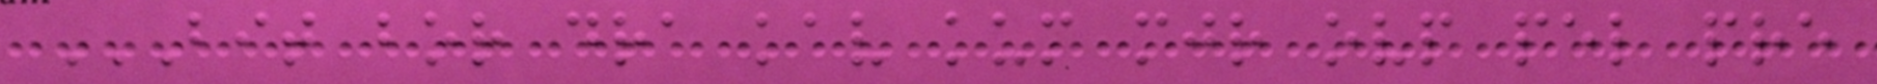BIT BOR DRA KAV KUM MJR OVP PEL PRE
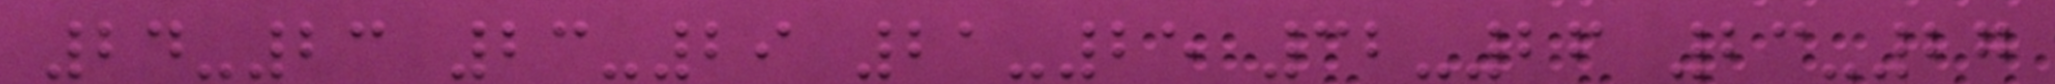24-23 23-29 21-25 32-26 23-27
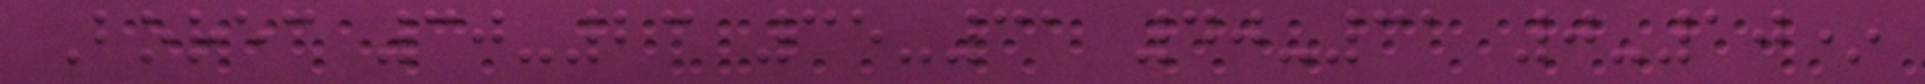Borec 30-23 35-31 40-31 0-10*
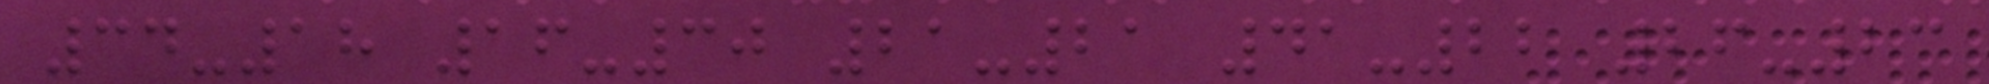34-18 16-30 21-21 41-22 26-23
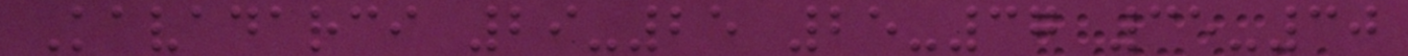Kavadarci 29-25 25-37 35-30
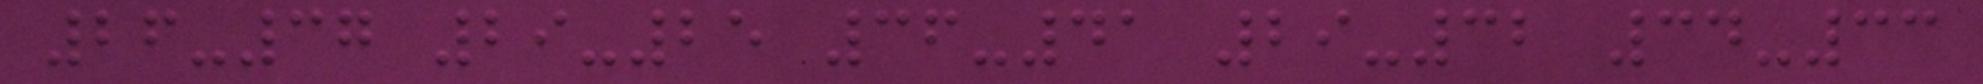26-37 29-25 36-41 29-32 34-33
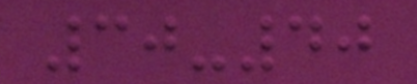30-40
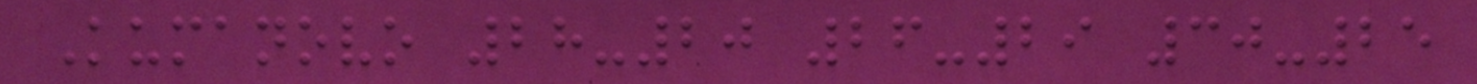Kumanovo 28-20 26-29 30-25
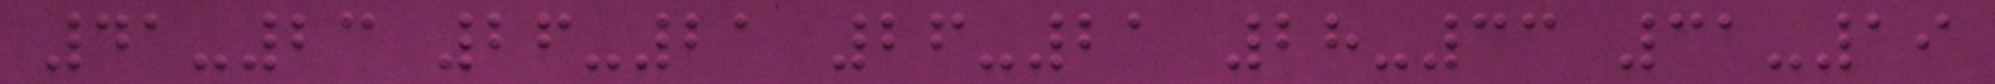41-23 26-21 26-21 28-33 31-19
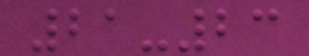21-23
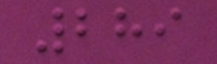289
